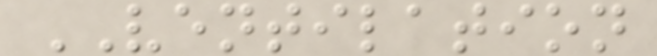VENTILATION
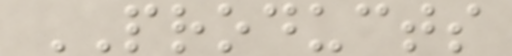PRODUCTS
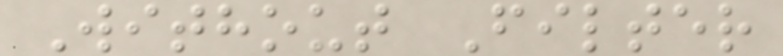Without Filter
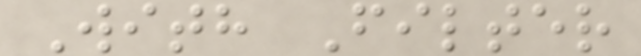With Filter
